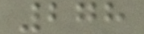278
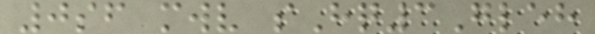0sf mwv sHq3Gleh
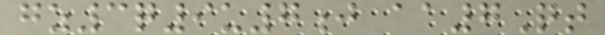gz3q9u7j aa7Qt
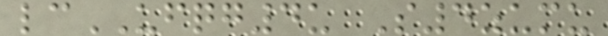lcUFQG4u S4zumu
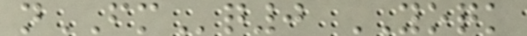nFMq0 YOQK
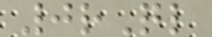0rQl
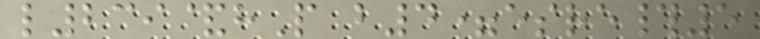l239&hP b4=esre#5
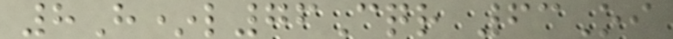8H*l76Cqr 63Oi
